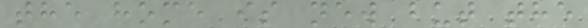the home is new but the
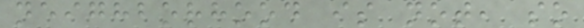neighborhood is not, so
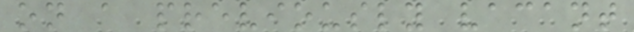on a previously vacant
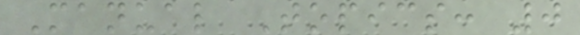Manual Topics: 0
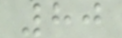80
